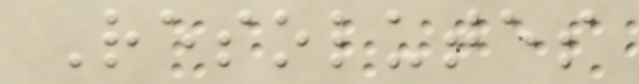Resolutes
